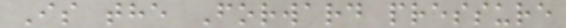Is the Forward pressure
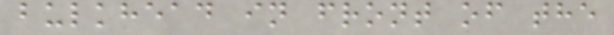bulkhead in front of the
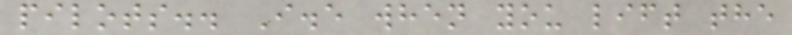pilots.. I.e when you lift the
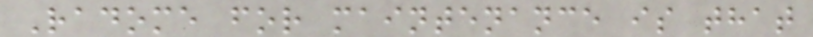Radome for maintenance is that
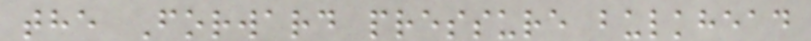the Forward pressure bulkhead
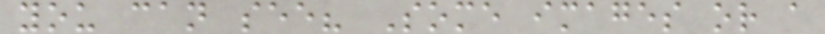you can see? Some images or a
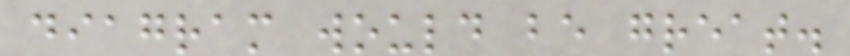diagram would be great.
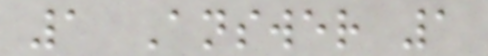1 Answer 1
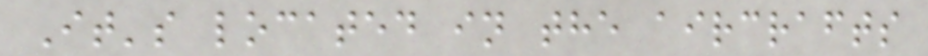It's located in the aircrafts
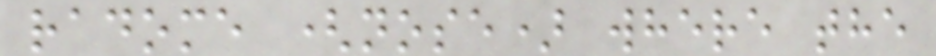radome (nose) where the
